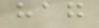hag
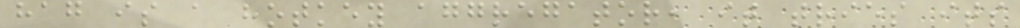hag is a hotkey aggregator, it tries its
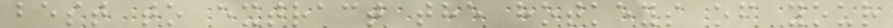best to extract the hotkeys of your
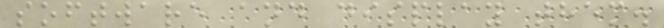software and display them.
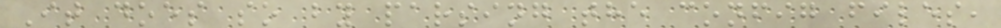It does so by parsing the config files,
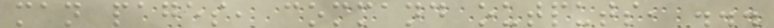man pages, command outputs, ...
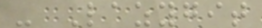- Lazygit
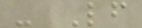- Lf
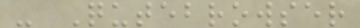- Qutebrowser
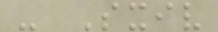- Sxiv
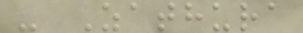- Zathura
